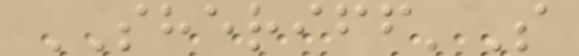SHERIFF'S
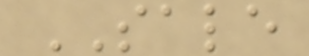SALE
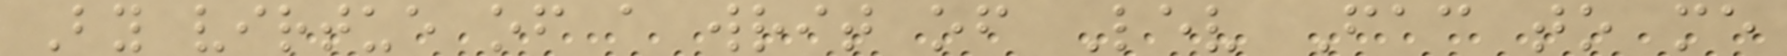By virtue of a writ of Lev Fac to me
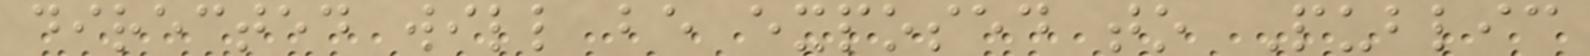directed will be exposed to Public
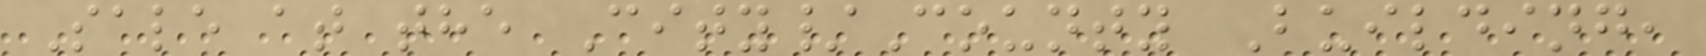Sale at the City/County Building,
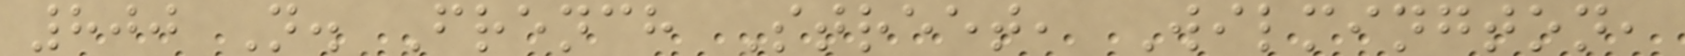800 N. French Street, Wilmington,
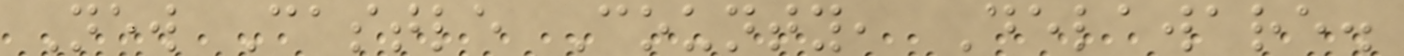New Castle County, Delaware.
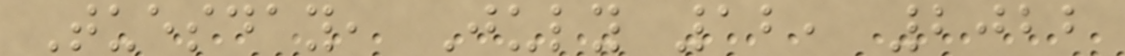Tuesday, July 12, 2022
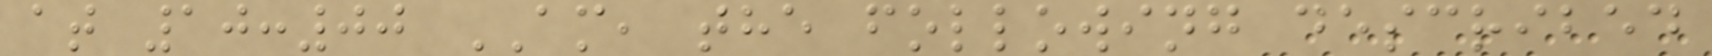at 10:00 AM, the following described
